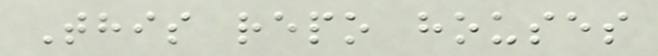This repo houses
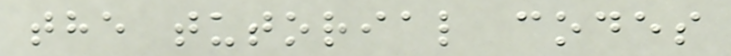the tutorial codes
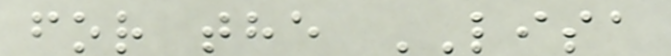for the LISA
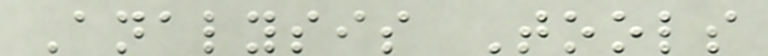Analysis Tools
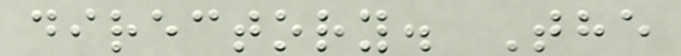directory. The
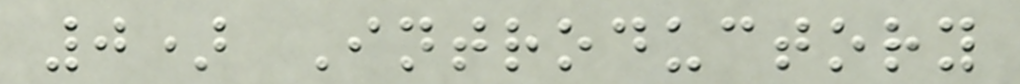0) Introductory
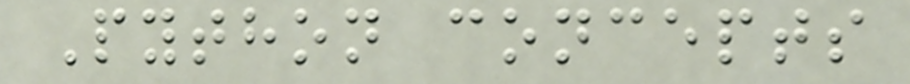Python concepts
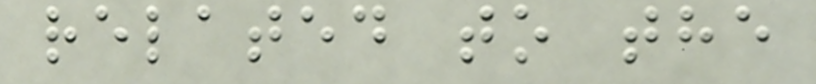related to the
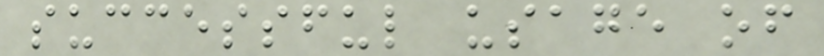successful usage of
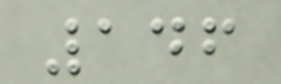146
